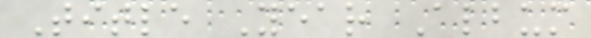Title Year Album
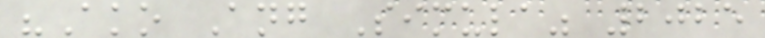"Ako Ang Simula" 2025
